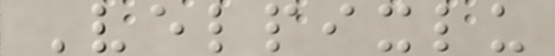Velpixlu
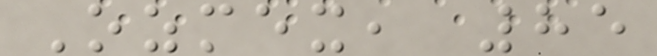Ozmex, 85
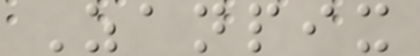Zanpix
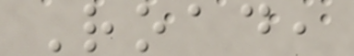Road,
